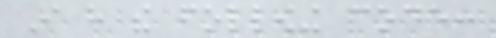I have the following code:
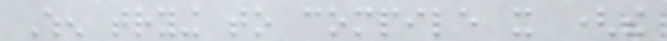When trying to compile it (the
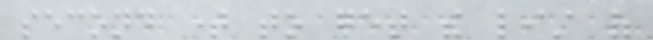second time to get the list of
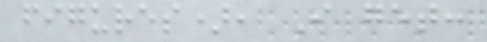figures), I get:
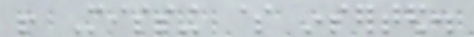! Missing $ inserted.
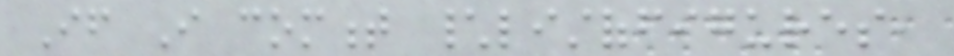If I comment \listoffigures,
